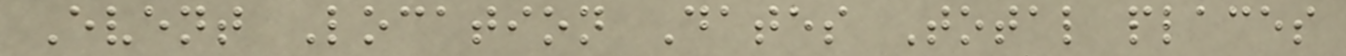Event Location Dates Total places
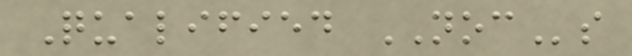Qualified NOCs
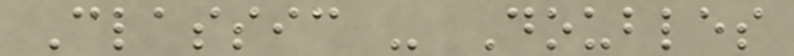Classic - Doubles
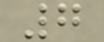7
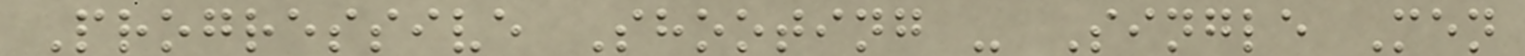Progressive Shooting - Single Men
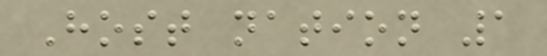Host nation 1
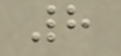8
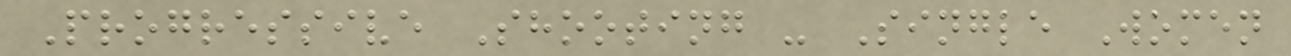Progressive Shooting - Single Women
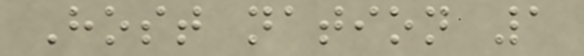Host nation 1
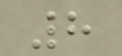8
